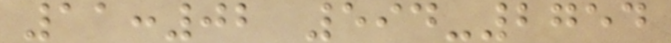11:02 594-2754
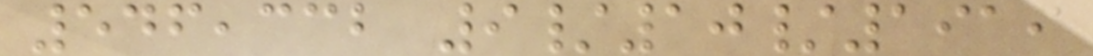546,332 9/10/1919
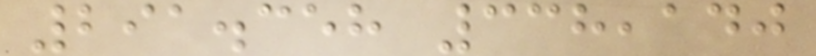291.358 338,140
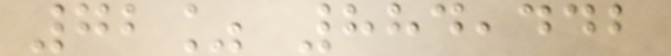72% 884,442
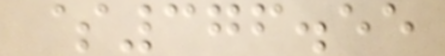$376.55
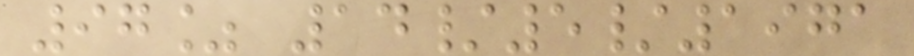97% 14/5/1971
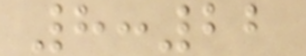8:22
